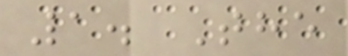1. The
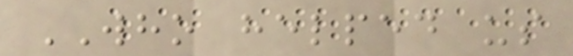WHO helped us
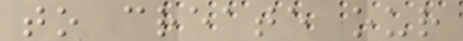to create our
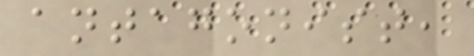antagonist,
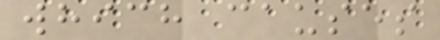which causes
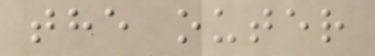the outer
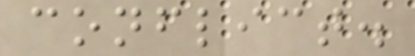conflict.
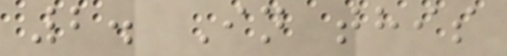2. In this
